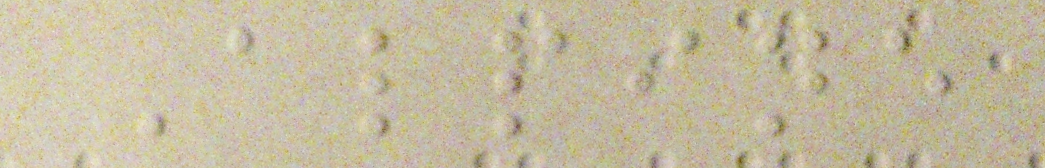Alpine
